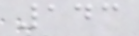143
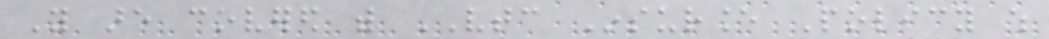You are covered with VTC Insurance Policy which
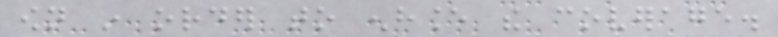own in order to enhance the coverage.
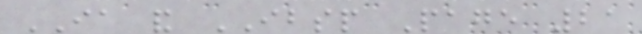IA and IBSP Page 21
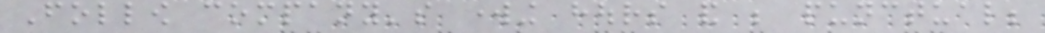Follow company's working hours and be punctual;
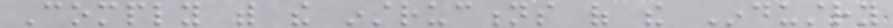Comply with the instructions of the Industry
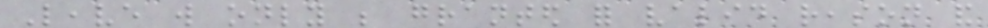Leave will only be granted for valid reason and
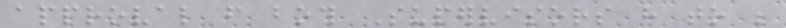approval from both Supervisors have to be
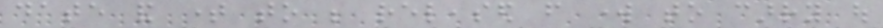date and time to be released from work to carry out
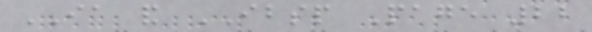IA and IBSP Page 22
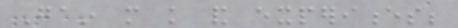Gain more knowledge and experiences;
